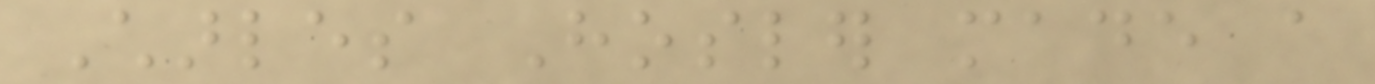Charles Hosler made a
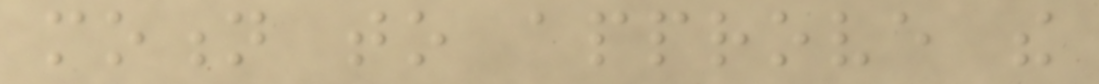motion to approve the
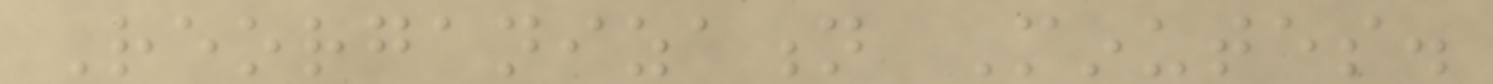Reorganization Minutes.
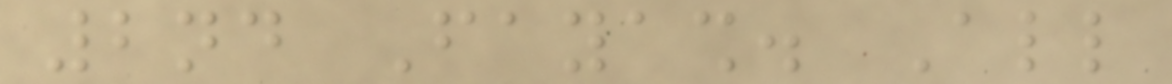2nd Fayash. All
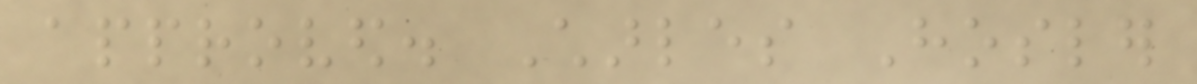approved. Charles Hosler
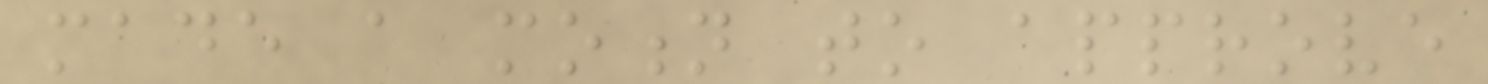made a motion to approve
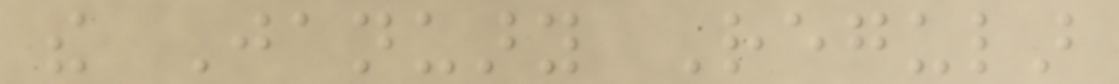the January Regular
